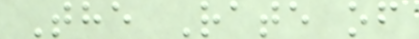The Rate of
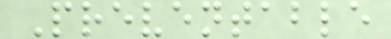Preventable
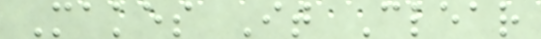Makes It Clear
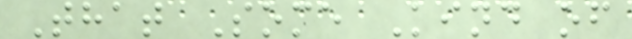That Some Kind of
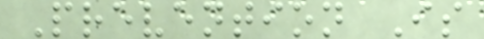Prevention Is
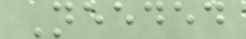Needed
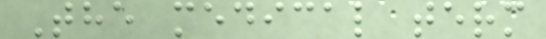The medical term
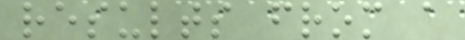results from a
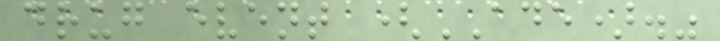drug event (ADE)."
